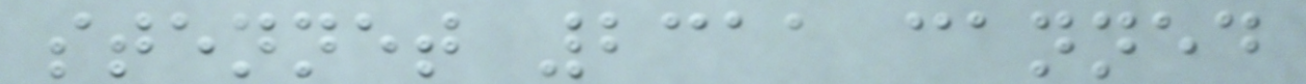stennet 2311 canned
